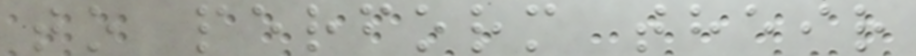to perform their
